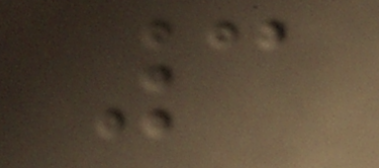3
